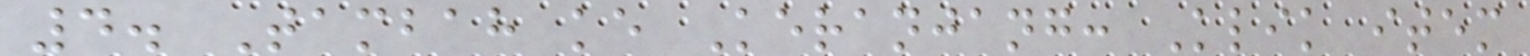4. Tambah ke Keranjang: Klik item
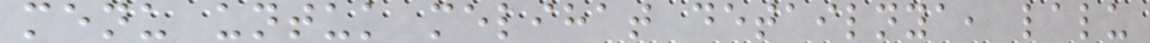menu untuk melihat detailnya, lalu
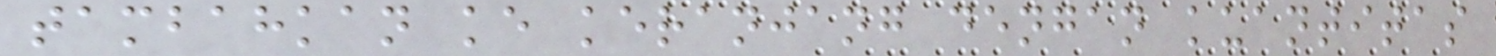tambahkan ke keranjang dengan kuantitas
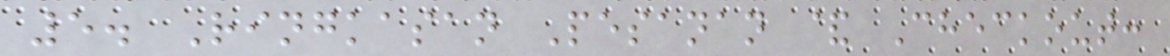5. Ringkasan Pesanan & Checkout:
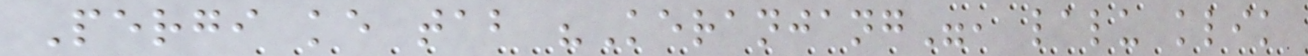Pergi ke tab "Keranjang", lalu klik
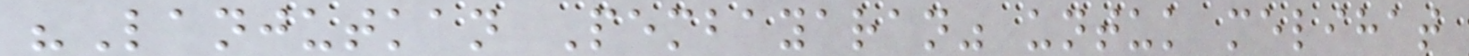"Lanjutkan Pembayaran" untuk melihat
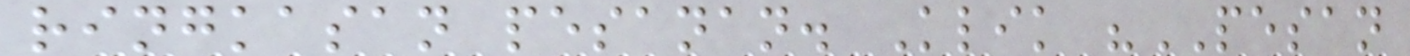ringkasan pesanan. Klik "PESAN
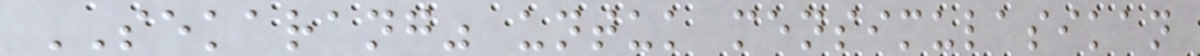SEKARANG" untuk mensimulasikan
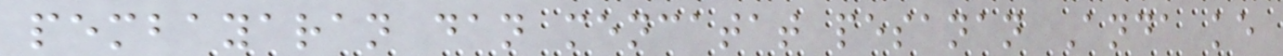pembayaran dan mencatat pesanan Anda ke
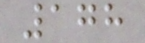178
